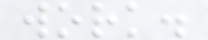work.
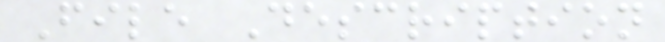File Description
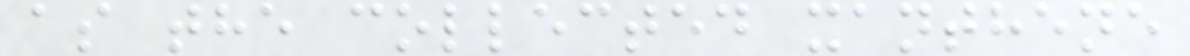as the collected xanthene
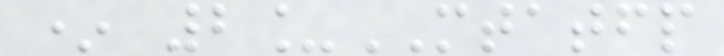* 2_MTATFP
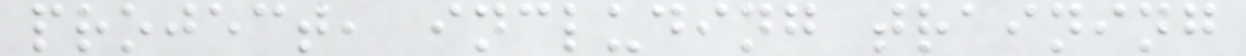project, including training
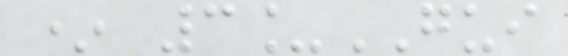* 3_GUI
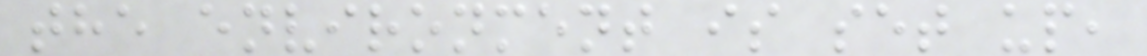the environment is set up,
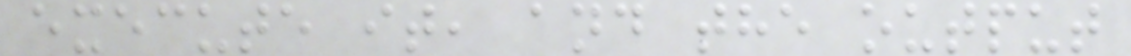execute it, and the output
